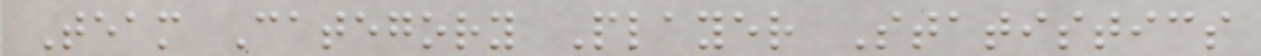Team Category Player Statistics
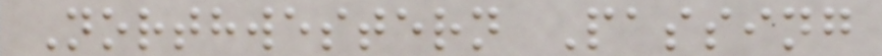Northwestern Passing
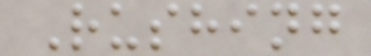Rushing
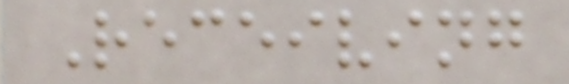Receiving
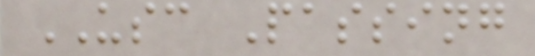USC Passing
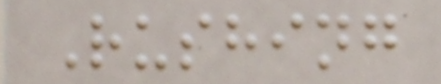Rushing
